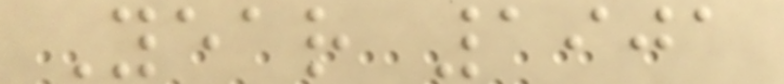Year 1901
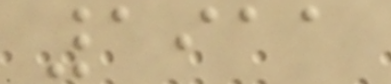1911
